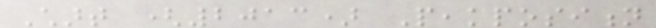Chart (2013) Peakposition
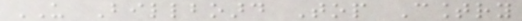US Billboard Top Country
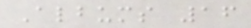Albums 16
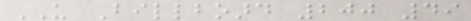US Billboard 200 49
